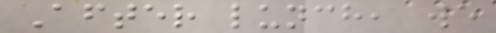After lunch, we
